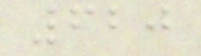620
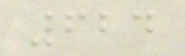624
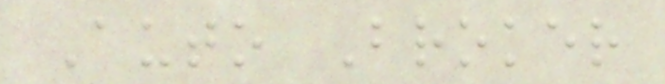Auto Broker
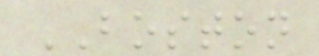BOSTON
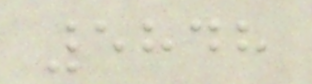5848
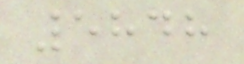5848
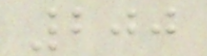200
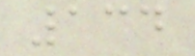134
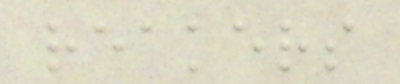reakers
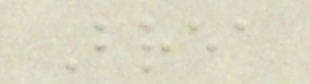Brea
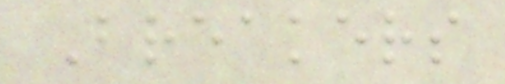Breakers
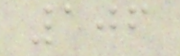106
